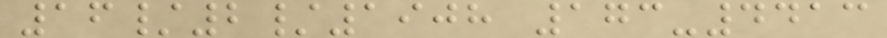16/2/1908 173-4413
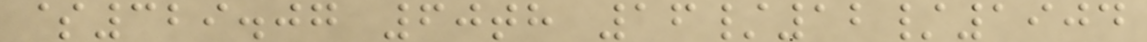$329.07 60th 16/12/1904
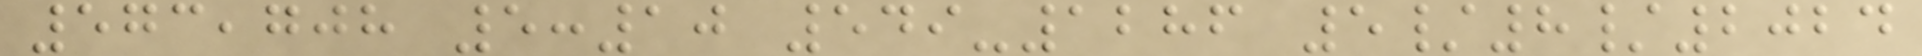573,708 5:10 549-1286 5/8/2024
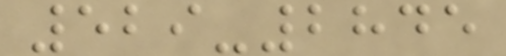529-2845
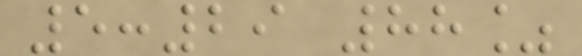5:29 88%
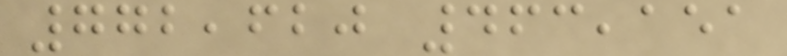772,620 463,151
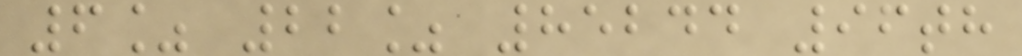6% 22% 85244 96th
